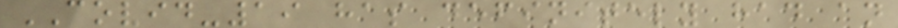COVID-19 has definitely had an
